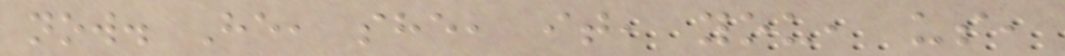now. He, she, it, you, us,
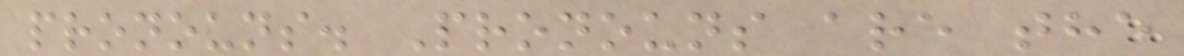pronouns. Pronouns are the
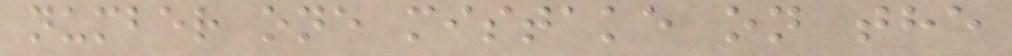number one mistake on the
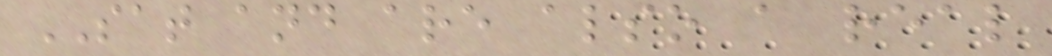SAT and are also a real
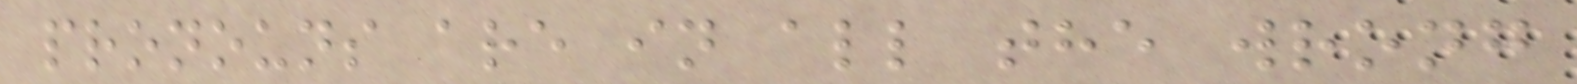pronouns are in all the wrong
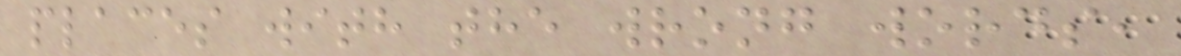places with the wrong words,
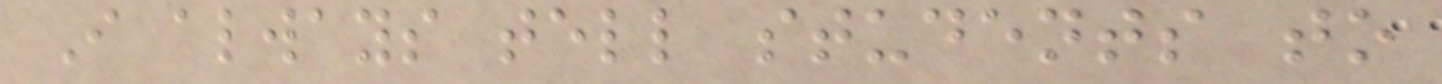I always tell students to
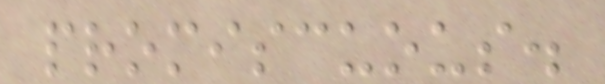promiscuous.
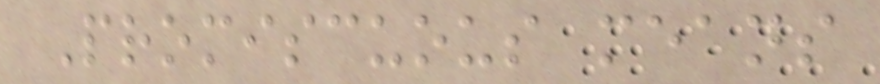Promiscuous means
